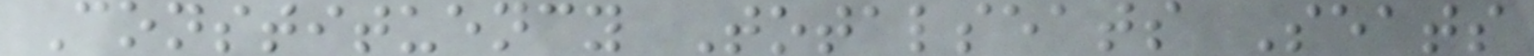Constituency Totalseats Seats
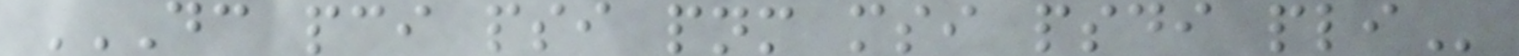DC PCI PSI PNM MSI PSDI PLI
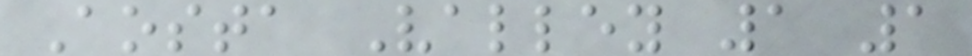Aosta Valley 1 1
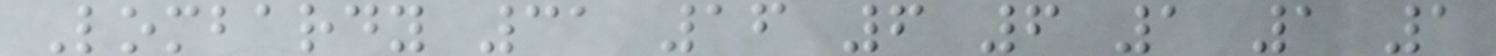Lombardy 31 16 6 6 1 1 1
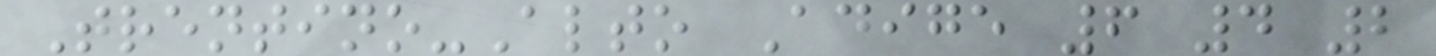Trentino-Alto Adige 6 4 2
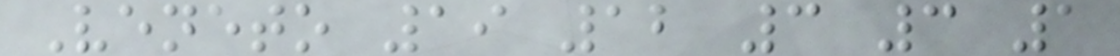Veneto 19 12 3 3 1
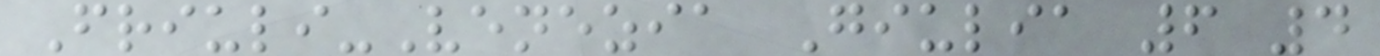Friuli-Venezia Giulia 6 4
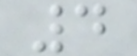4
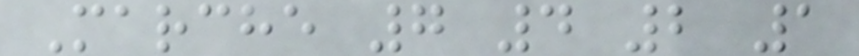Marche 7 4 2 1
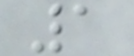1
